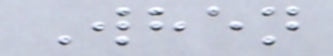When
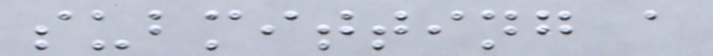submitting a
